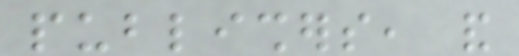publishers, and
